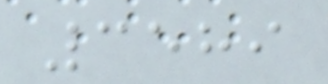3589
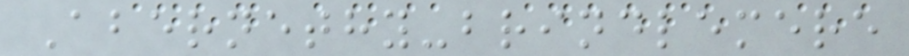Abernethy-brindlemere
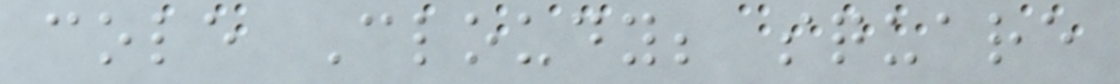cole Cloudy; square
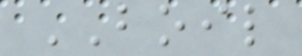BOIL
